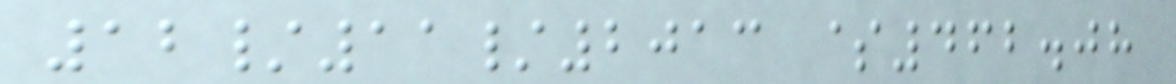12/11/2013 $462.08
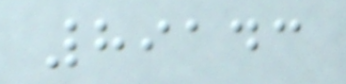89143
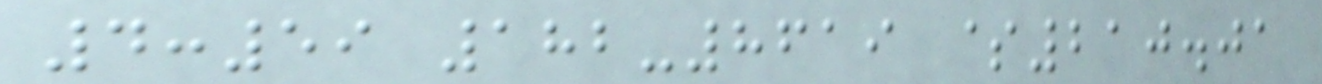4:59 182-8619 $210.01
